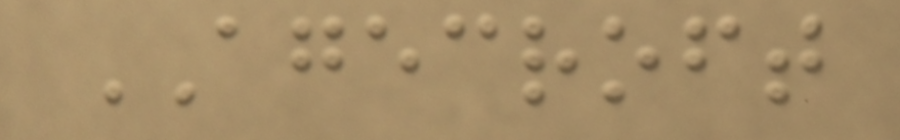AGECROFT
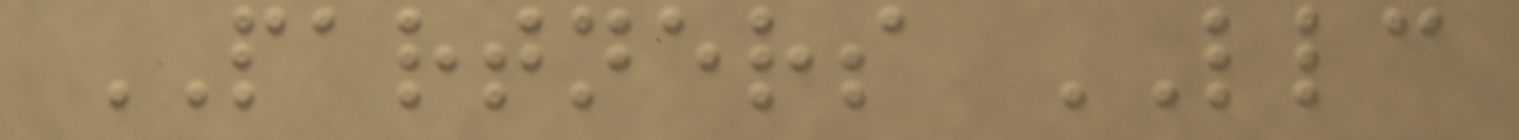PARTNERS LLC
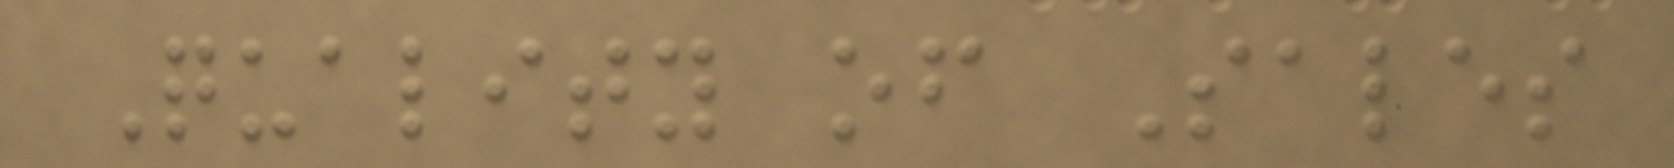Quality of Sales
